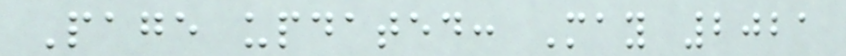Page updated: May 2021
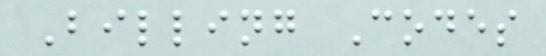Billing Codes
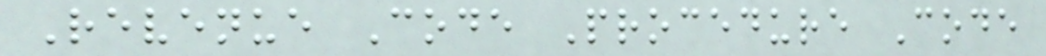Revenue Code Procedure Code
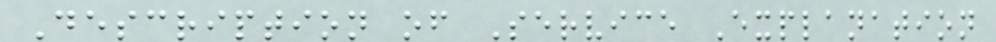Description of Service Explanation
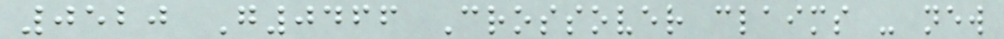0520 G0466 Crossover claims - new
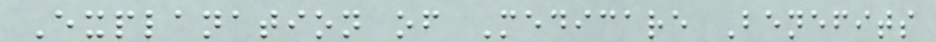Explanation of Medicare Benefits
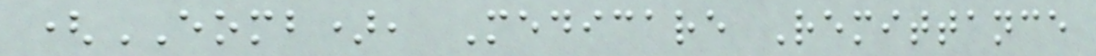(EOMB), Medicare Remittance
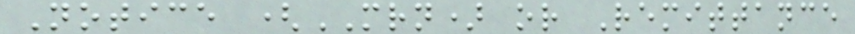Notice (MRN) or Remittance
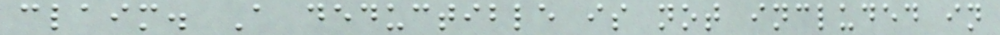claim. A deductible is not included in
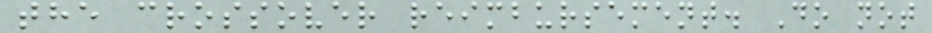the crossover reimbursement. Do not
